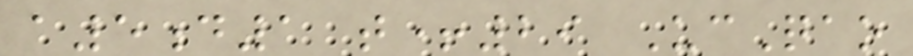a5d1 t+29 UcQao
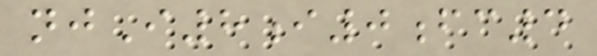njI8i0fc4
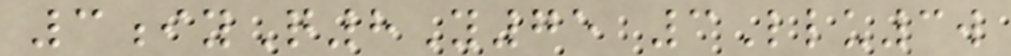3iyQ8Y75 3Llu3w
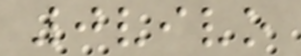0vivo
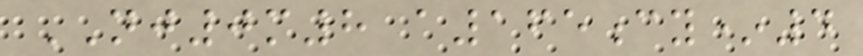NJ0m8 a165cy*4
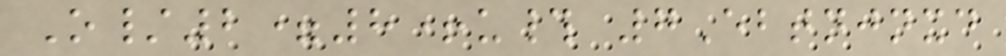O/2=8+u# 7Ebtnjnxd
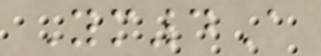Ym4A
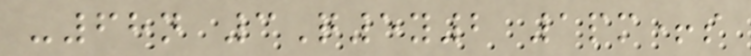-68n 3Q5y2 1pm+s
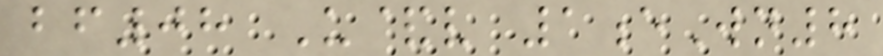bf08 U&v 1eWn8
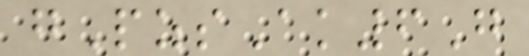gPzsAk6G
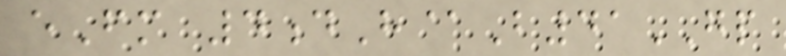eFm 4dH@B41GP
